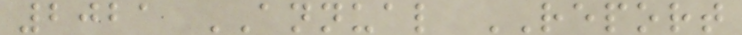2021 ANNUAL REPORT
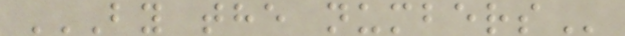BY THE NUMBERS
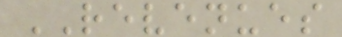REVENUES
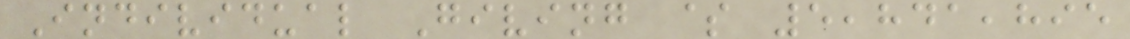Individual Giving $ 5,841,895
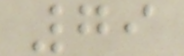79
